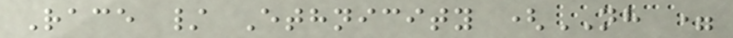Race / Ethnicity (NH =
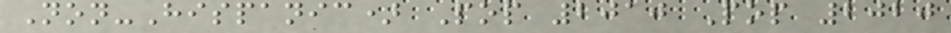Non-Hispanic) Pop 2010 Pop 2020
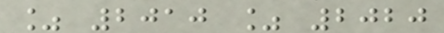% 2010 % 2020
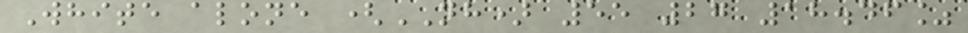White alone (NH) 55 27 18.46%
